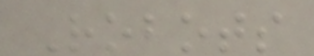Robots
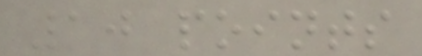10 points
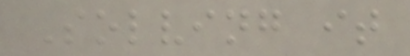Solving it
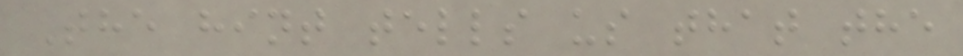The hint tells us that the
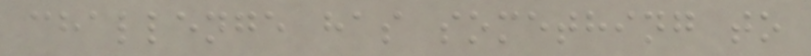challenge has something to
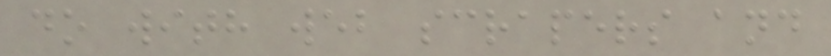do with web scrapers and
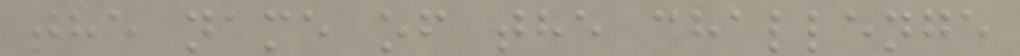the name of the challenge
